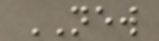NEW
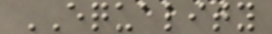EQUALITY
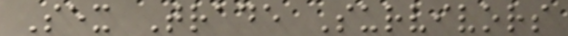Sex Trade Survivors
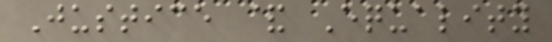Justice & Equality
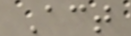Act
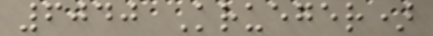6040 Krueger)
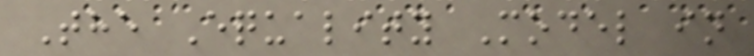The Equality Model in
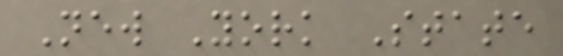New York State
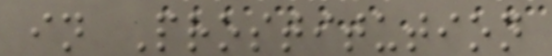in Prostitution
